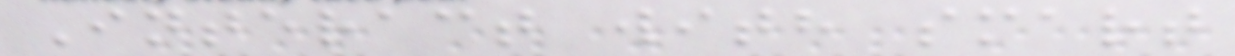Interact with smart
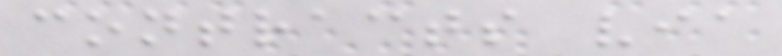contracts via
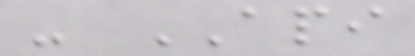- API
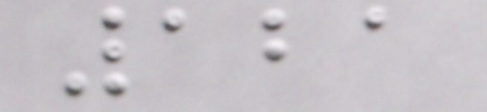121
